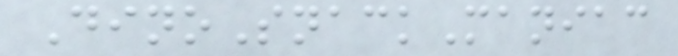DinoSnackManiac
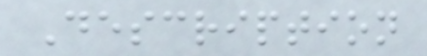Description
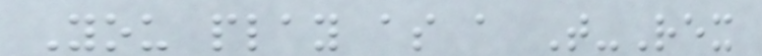You play as a T-Rex
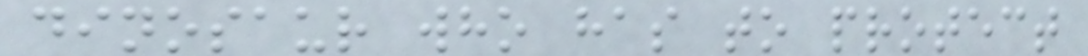dinosaur who has to protect
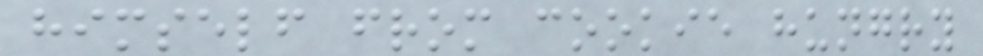himself from cookie hungry
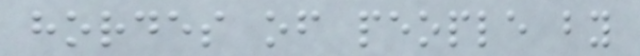hordes of people by
